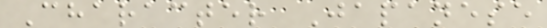Character Japanese
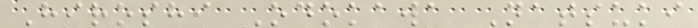Hiroshi Odokawa Natsuki
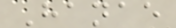Hanae
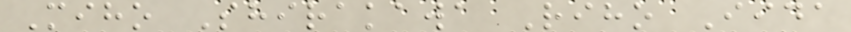Miho Shirakawa Riho Iida
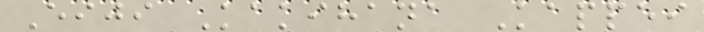Eiji Kakihana Kappei
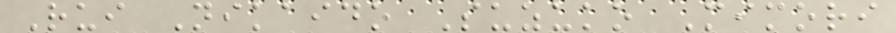Rui Nikaido Suzuko Mimori
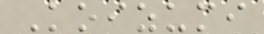Koizumi
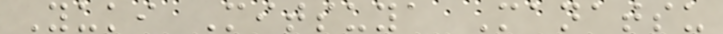Yuki Mitsuya Manatsu
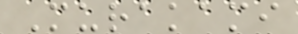Murakami
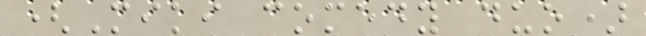(Miki comedy duo)
